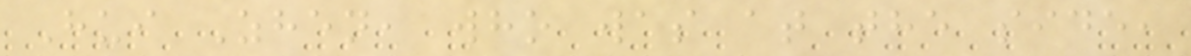Hui Zhen, who was at the side,
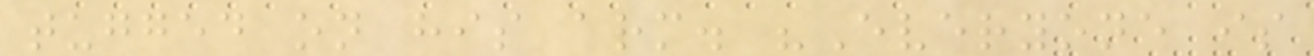tugged on his arm. "Everyone is
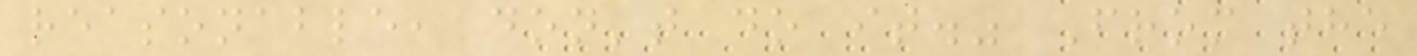reasonable, don't do it." From the
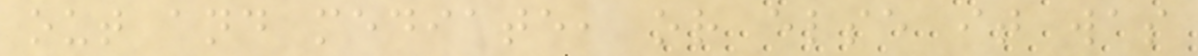out and mediate, or else it was
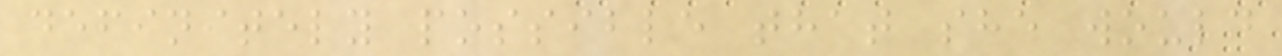definitely possible that she would
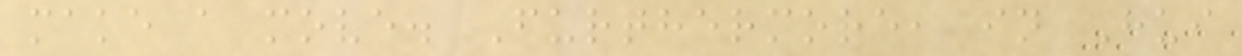make a move. Furthermore, in Hui
